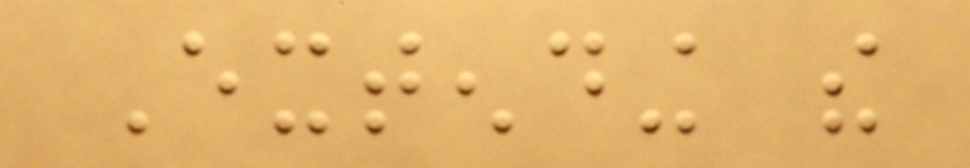Extending the
